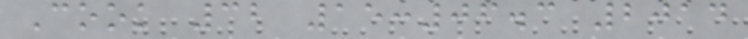Cook 32 15:06.3 2014
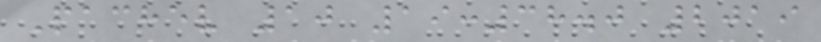Pachev 10 19:38.0 2019
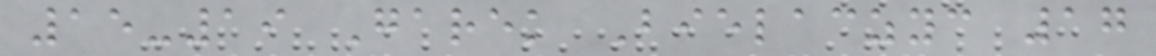15-19 Garek Bielaczyc 17
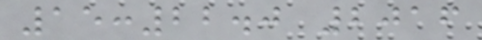15:22.0 2016
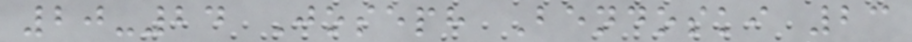20-24 Joseph Bendoski 23
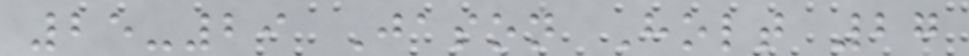25-29 Jason Holt 27
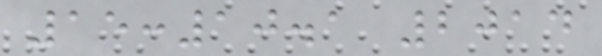15:10.1 2014
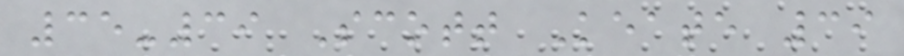35-39 Scott Keate 39
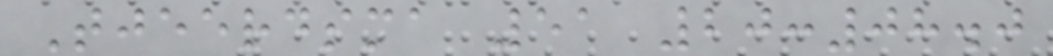Tjeerdsma 51 20:08.0
